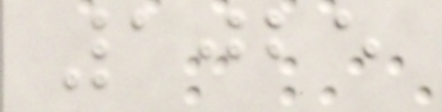1025
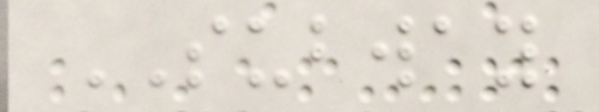SUBWAY
